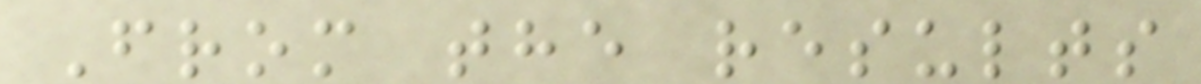From the results
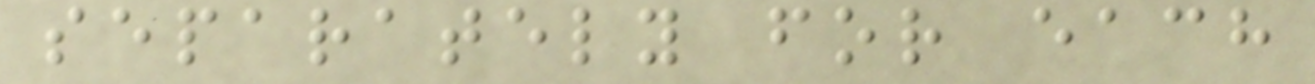separately for each
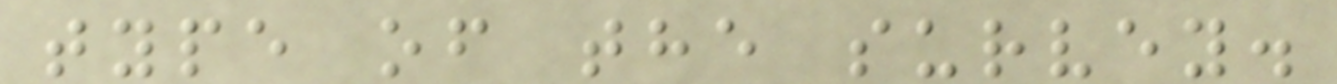type of the survey.
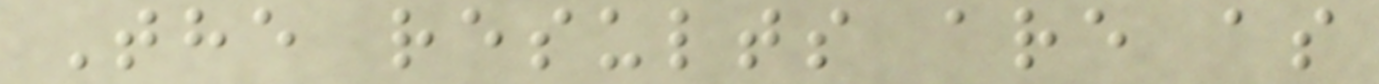The results are as
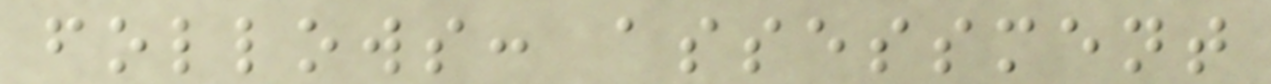follows: assessment
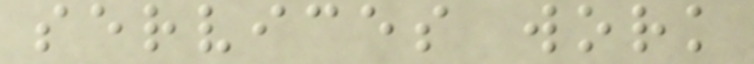services work
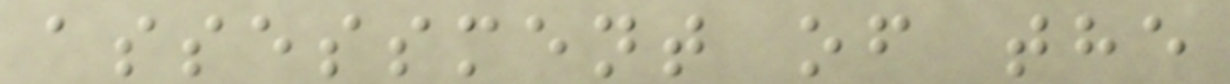assessment of the
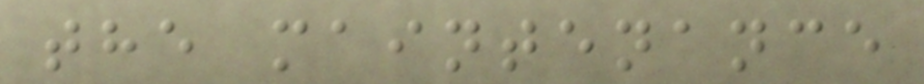the maintenance
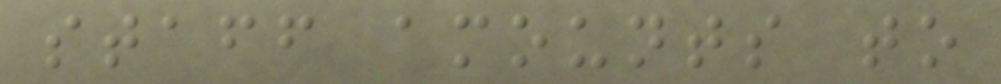staff amounts to
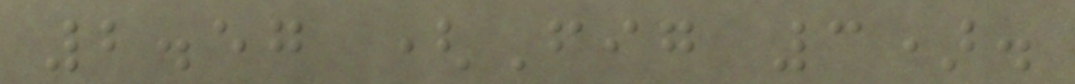2.57 (Fig 3).
